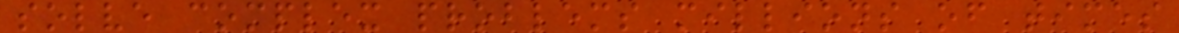solve complex problems millions of times
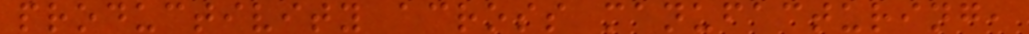productivity across manufacturing,
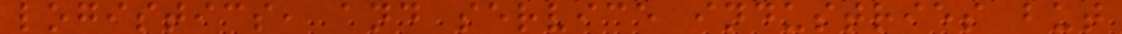logistics, and service industries but
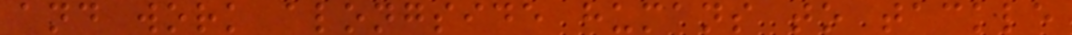and work alongside humans to tackle
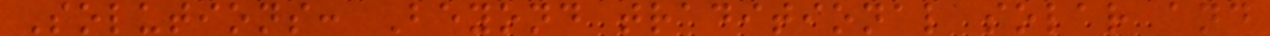Solutions: Beyond traditional solar and
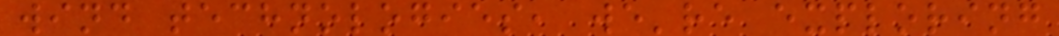wind technologies, we're exploring
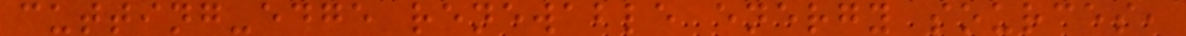cutting-edge renewable energy sources,
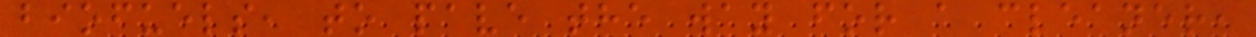biofuels, to pave the way for a cleaner,
